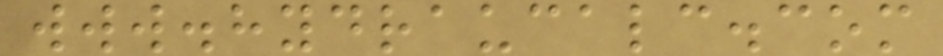www.hydraucalc.com
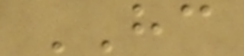HC
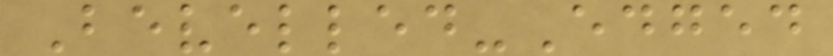Bevelled-Edged
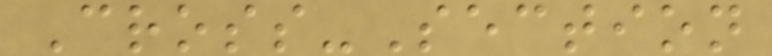Cross-Section
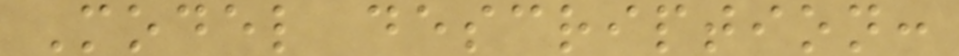Model description:
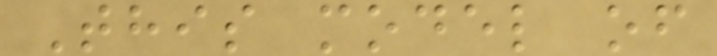This model of
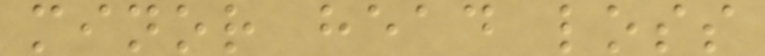minor head loss
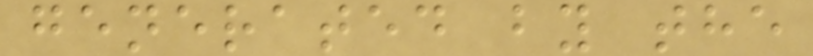generated by the
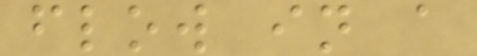flow in a
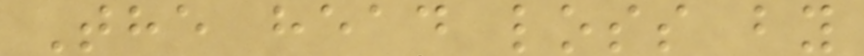The head loss by
